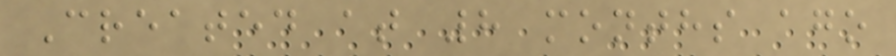Created at 8 months ago
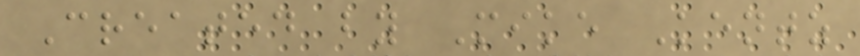Created by Mike Kentz
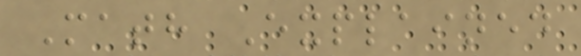Math Explained
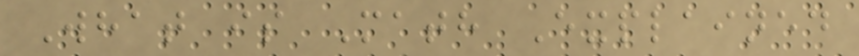What is Math Explained
